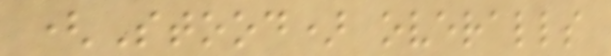(Stood) overalls
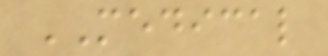MEDICAL
